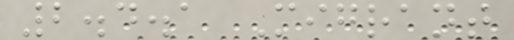2.4.1 Migrant
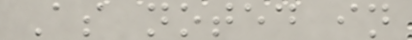As noted in
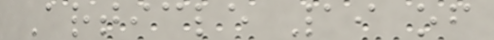Article 19 of
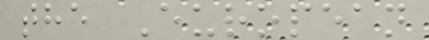the European
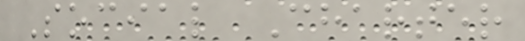Social Charter
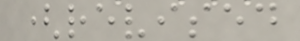(revised
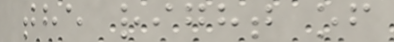the right of
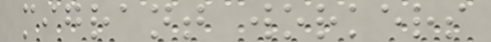migrant workers
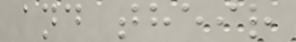and their
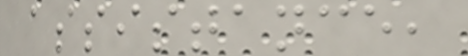assistance,
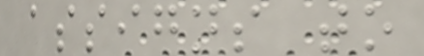assigns to
